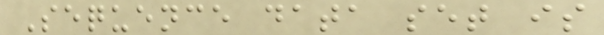Sequence data set is
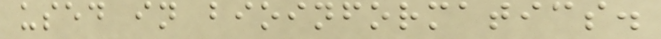used in bioinformatics.
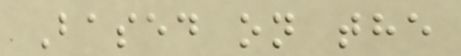Based on the
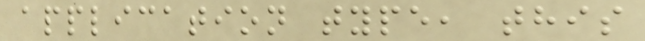application type, this
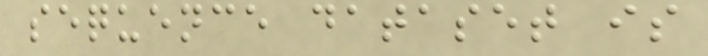sequence dataset is
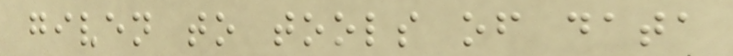given to tools of data
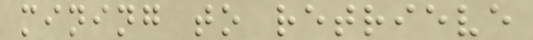mining to retrieve
